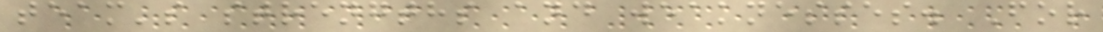team's strengths and weaknesses. For
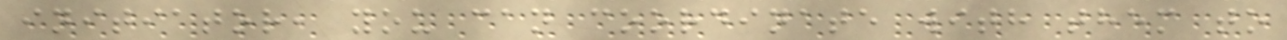initiator, you can coordinate with them to
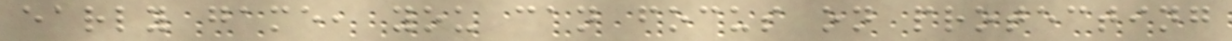early game, you can focus on protecting
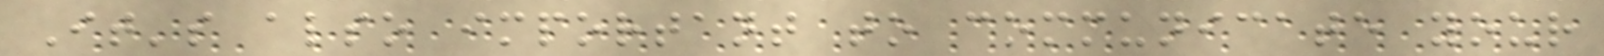It's also important to communicate your
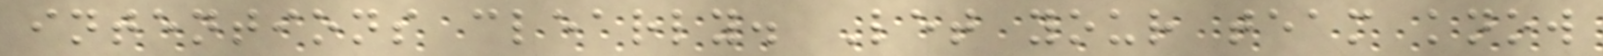intentions clearly. Let your team know
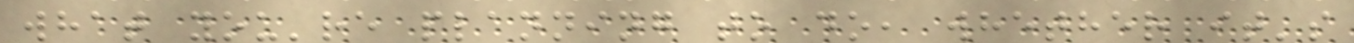what you're planning to do, whether it's
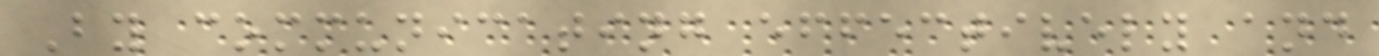By communicating effectively and
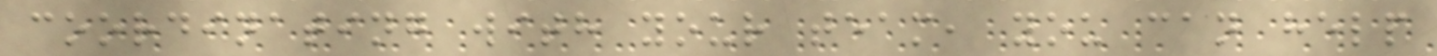coordinating with your team, you can help
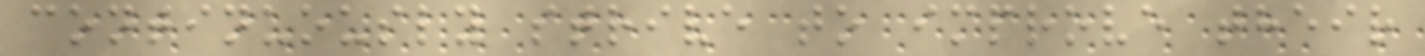continuously strive to improve their
